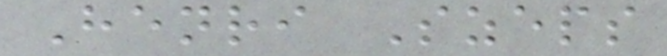Henri Szeps
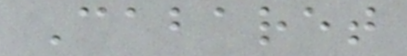Cabaret
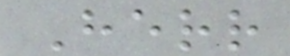Herr
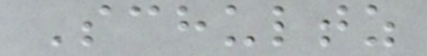Schultz
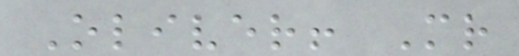Oliver! Mr
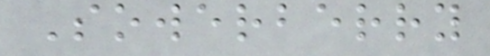Sowerberry
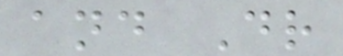and Dr
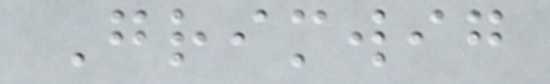Grimwig
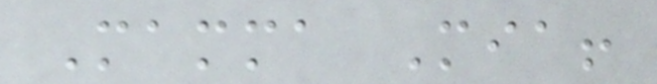Mamma Mia!
